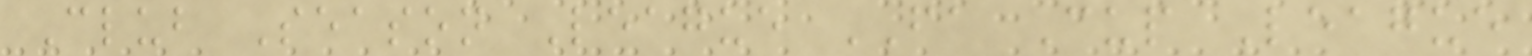Club Season League FA Cup League
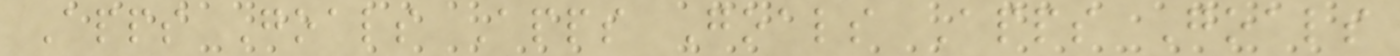Apps Goals Apps Goals Apps Goals
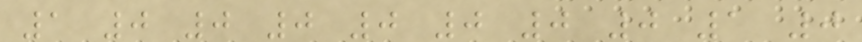1 0 0 0 0 0 0 0 1 0
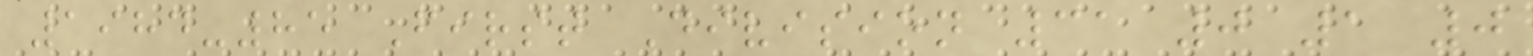1984-85 First Division 31 0 1 0
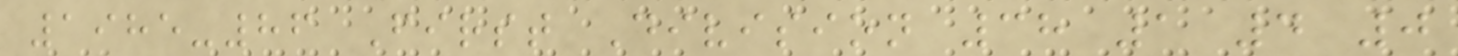1985-86 First Division 38 1 4 0
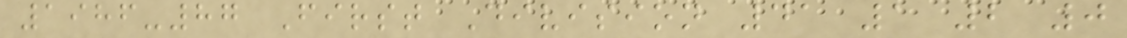1986-87 First Division 41 1 2 0
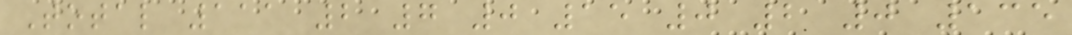Total 111 2 7 0 15 0 2 0 135
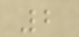2
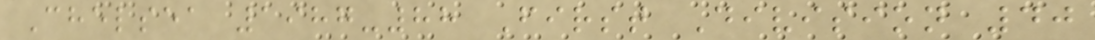Chelsea 1987-88 First Division 40
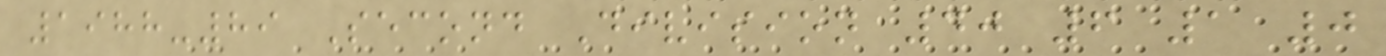1988-89 Second Division 40 6 1 0
